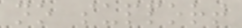no support
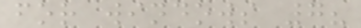for windows 7?
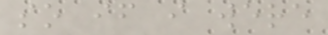so if i were
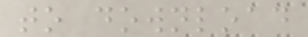to download
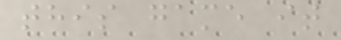this game it
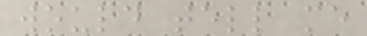would tell me
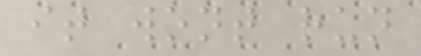it wont run
